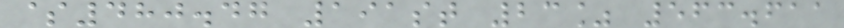$480.47 191st 23% 563.611
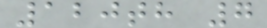120th 7
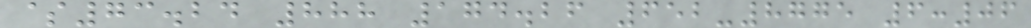$73.24 888 174.26 652-8775 6:06
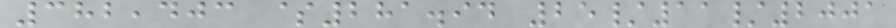382,403 $281.94 25/11/2001
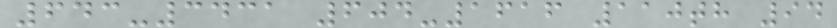643-3431 604-1616 110th 94
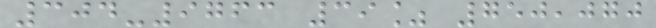304-9763 39% 750,070
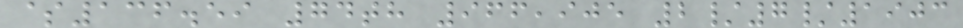$136.59 74th 966,905 2/7/1903
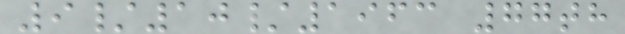9/10/1963 77th
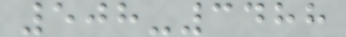508-3488
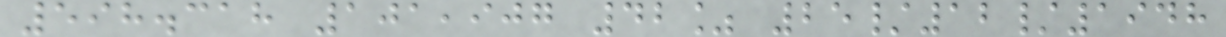598.318 101,907 42% 25/12/1948
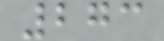273
